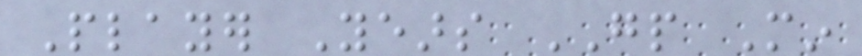Player Years GP Min
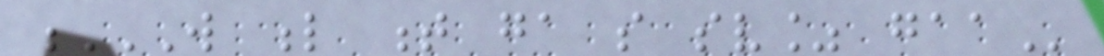W L T GA SO SV% GAA
